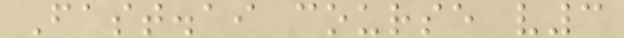Fast.ai course v3
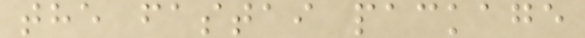the fastai package
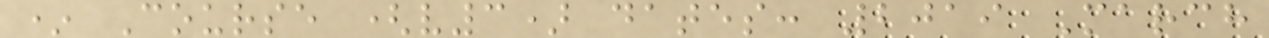* Course (v3) dates: 2019 March
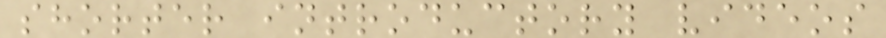shorter introductory videos
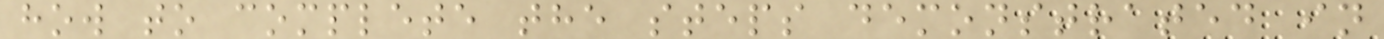how to complete the steps demonstrated in
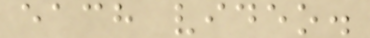each video.
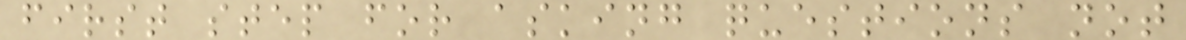first step for asking questions not
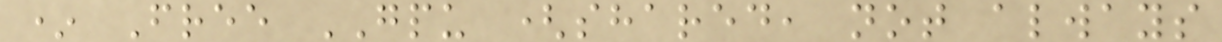* Free GPU (shared, not always
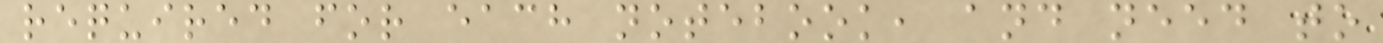required for each notebook, and need to
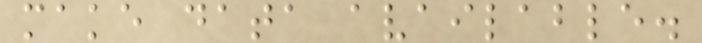make data available.
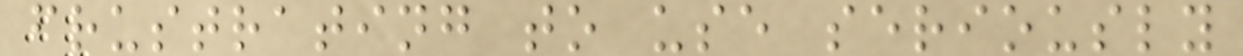frustrating to use seriously
